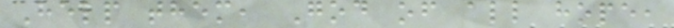Help them, God of all hope,
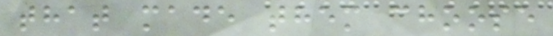that made them choose
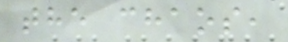the chaos,
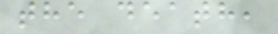the death,
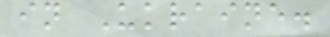in Ukraine.
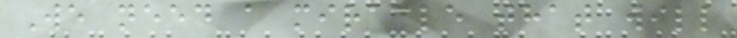We need a miracle that will
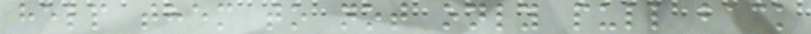help them to not only pull back
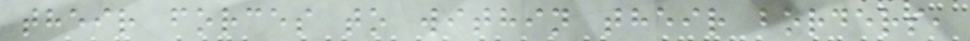their forces to within their borders,
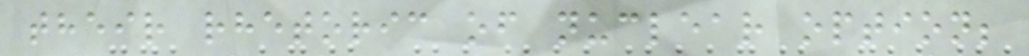their rhetoric of nuclear option;
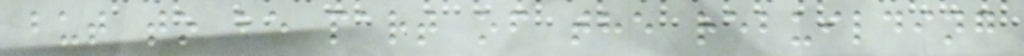but to be part of the rebuilding
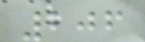206
